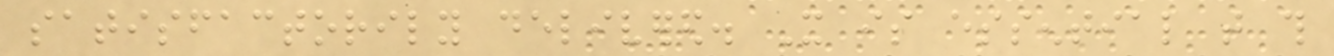satisfactorily delivered. It is essential that this
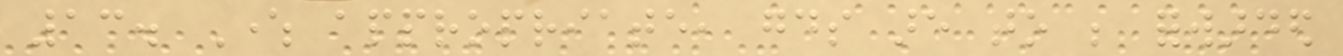13. Where appropriate, goods are to be forwarded
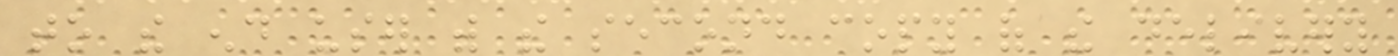to the end user with the second copy of the delivery
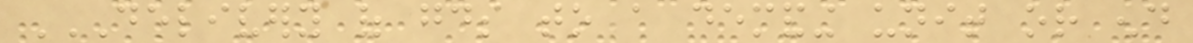DELIVERY OF GOODS TO A DEMANDING UNIT OR END
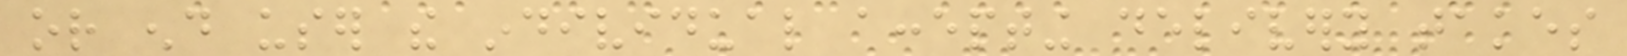or end user the individual accepting delivery takes
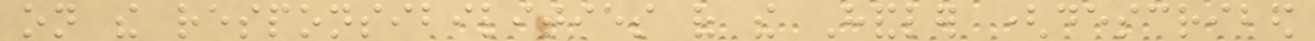on the responsibilities of the Handler (described
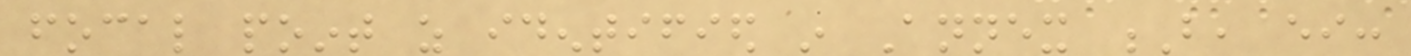focal point as identified in Annex B, either:
